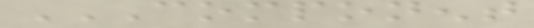COMPONENT
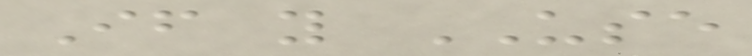If you USE
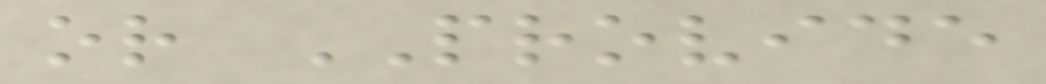or PROVIDE
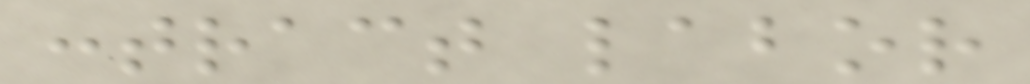contract labor
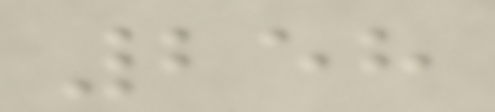258
